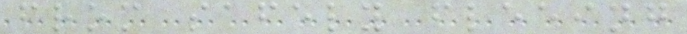from safely fleeing
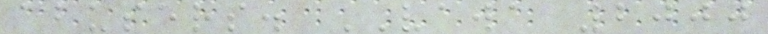abusers. VAWA 2000
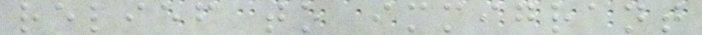relief to immigrant
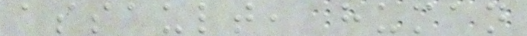assault, human
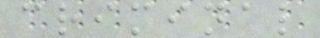criminal
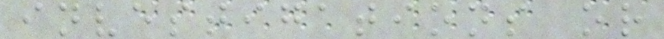investigations or
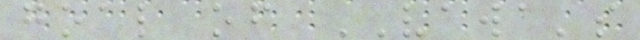goal of VAWA's
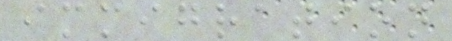immigration
